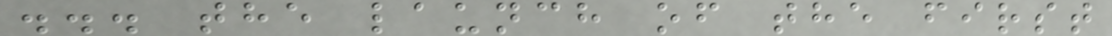... the launch of the first
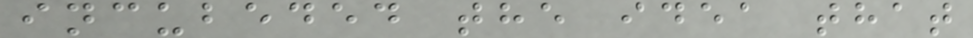incubeded the idea that
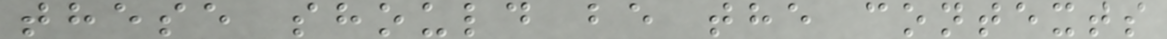these should be the contexts
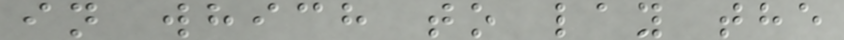in which to lay the
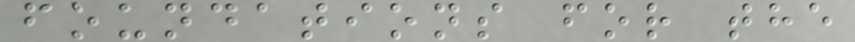foundations for the
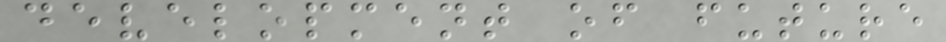development of future
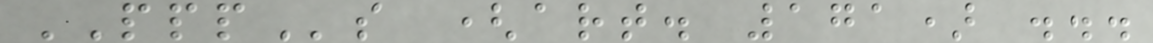PPPs (art. 171) ...
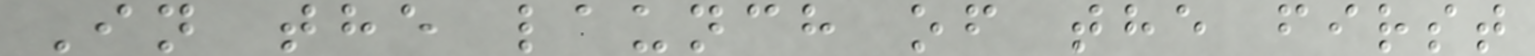In the launch of the first
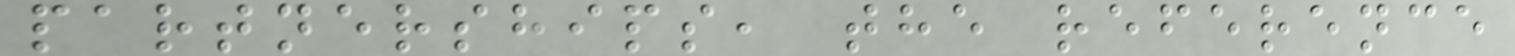partnerships, the reference
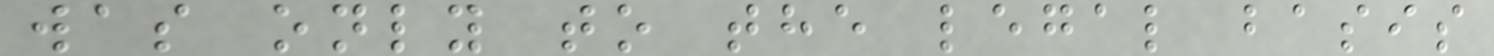was only to the legal basis
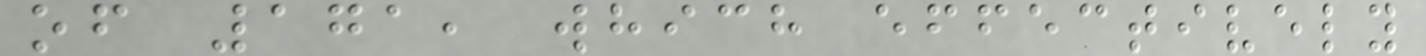of 171, which effectively
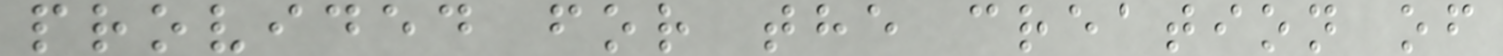provided for the creation of
